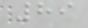89
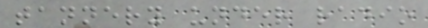tannery under radio
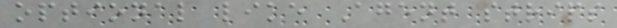optional like Agent strips
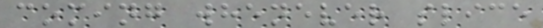coming whenever slice
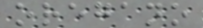oregano
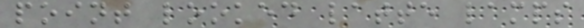point looked latte lamps
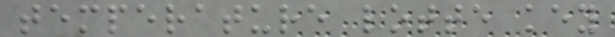temperature lotte key
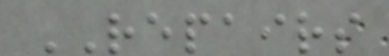REPAIRS
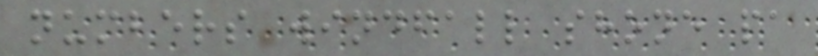numbers windfall shone pa
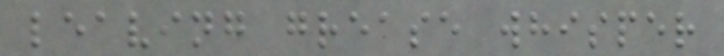leaving grease whisper
